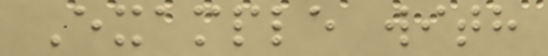Example with
